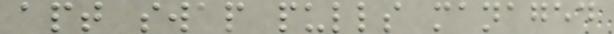apt swap pulls managed
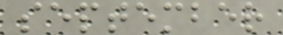september
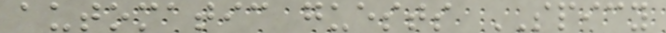automatic guests SPICY
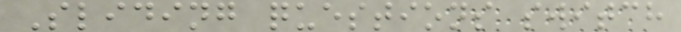Sliding questions switch
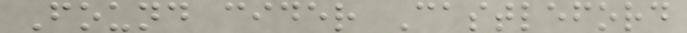Found cider Castleford
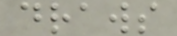draws
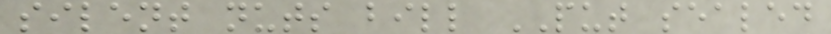silent nuts bill PUT sealed
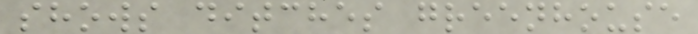shows ditches greenhouse
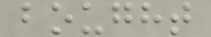bought
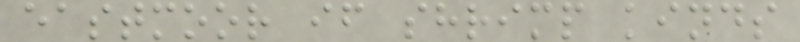eastmoor if shrimp kinds
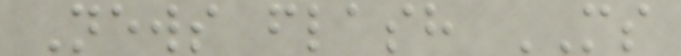News flash MS
